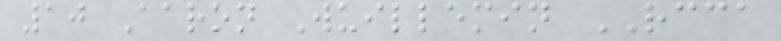10 Aaron Wuillemin RCCA
